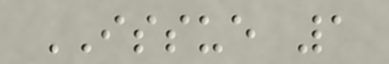ISSUE 1
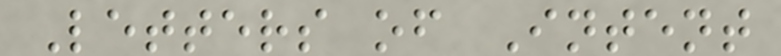Letters of Intent
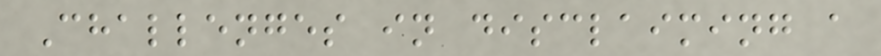Challenges in disclaiming a
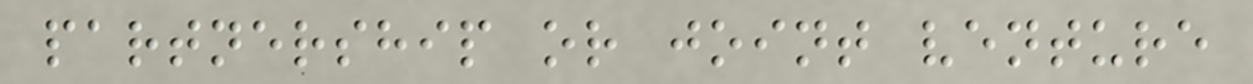partnership or joint venture
